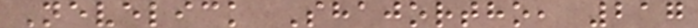Nevelick Shajortho, 217
